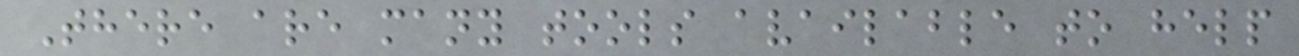There are many tools available to help
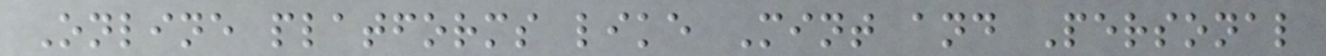Online platforms like Mint and Personal
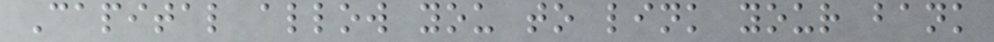Capital allow you to link your bank
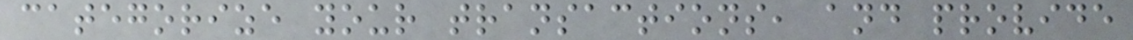categorize your transactions, and provide
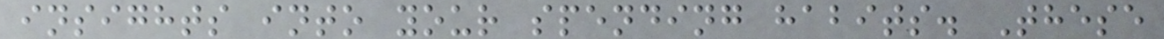insights into your spending habits. These
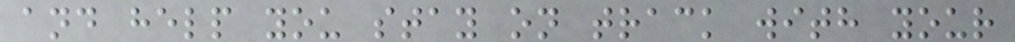and help you stay on track with your
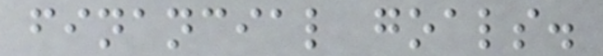financial goals.
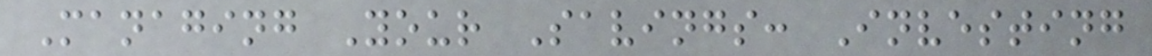Managing Your Savings: Investing
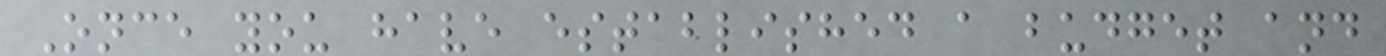Once you have established a budget and
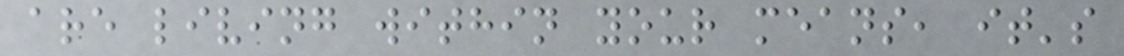are living within your means, it's
